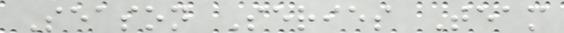Season Series Team
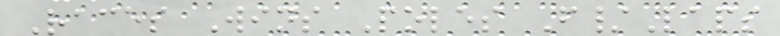Races Wins Poles F/Laps
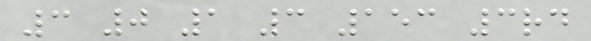3 0 1 3 153 3rd
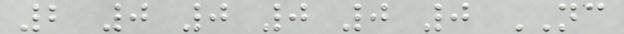2 0 0 0 0 0 NC
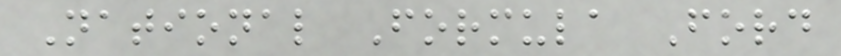National Formula Ford
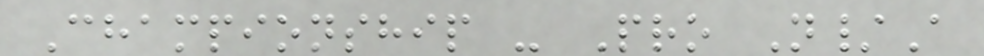Championship - Pro N/A
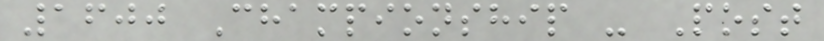1600 Championship - Post
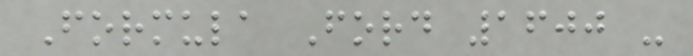Formula Ford 1600 -
